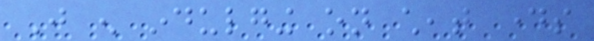Just enough indulging on cheat days
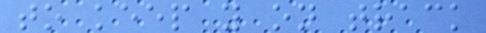to keep you on track
